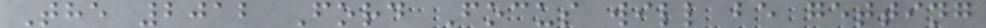The 2012 Ford Focus will be getting
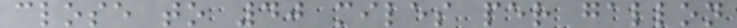close to 40 miles per gallon
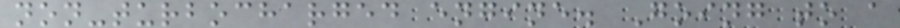non-turbocharged engine. Going to a
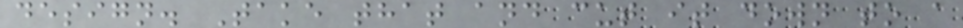design. Take that and cut it down to a
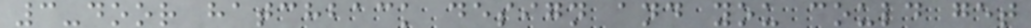3-door hatchback design and you could get
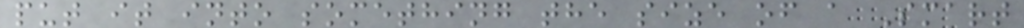put it into something the size of a Smart
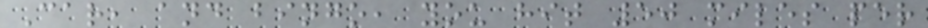Car, and bingo, you hit 50 miles per
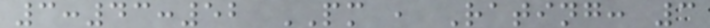3:43:52 PM , Rating: 3
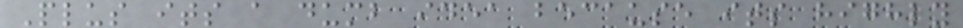Plus its a dumb idea because its highly
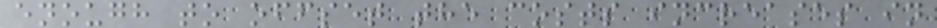enough to offset the costs increases in
